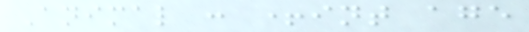Animal : +int age
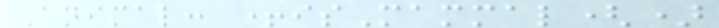Animal: +isMammal()
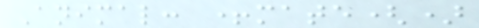Animal: +mate()
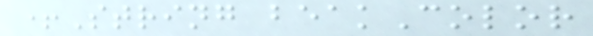+String beakColor
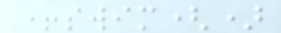+swim()
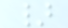}
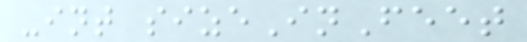-int sizeInFeet
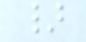}
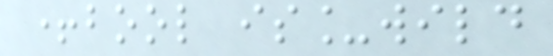+bool is_wild
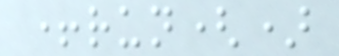+run()
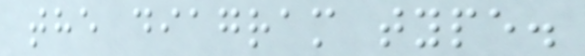the diagram type.
